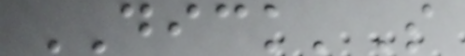DICK'S
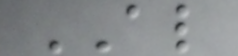AL
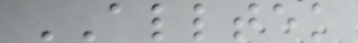ALLTEK
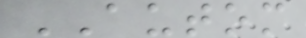AUTOM
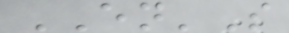EN'S
